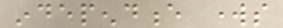independence works
